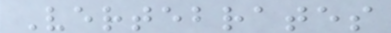Vertebrates
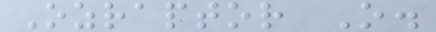Ozraptor O.
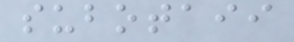subotaii
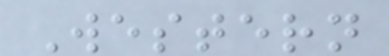Western
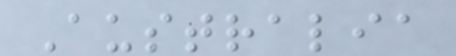Australia
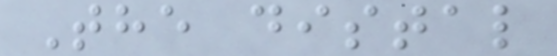The distal
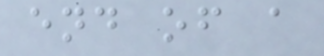end of a
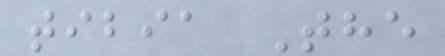tibia The
